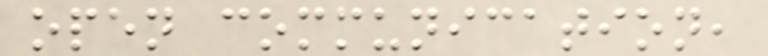open communication,
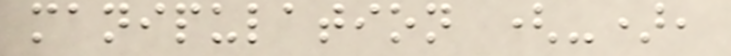manipulation (-),
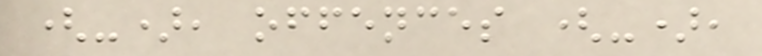(-), offences (-),
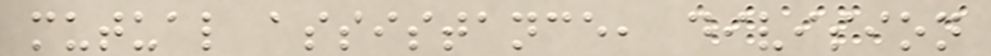mutual assistance, division
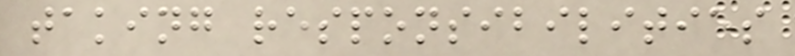taking responsibilities
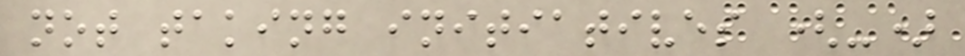not taking initiatives (-)
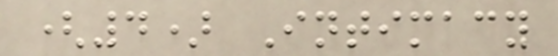(4) Intimacy
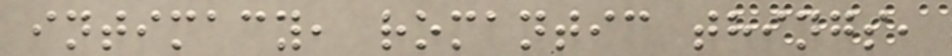intimacy, romantic things,
